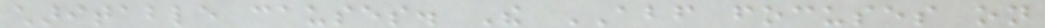charitable causes. The ABF focuses on
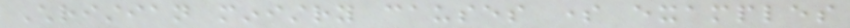Christian ministry causes some examples
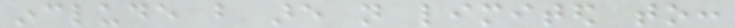include but are not limited to:
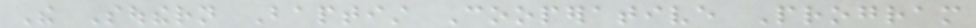The Southern Baptist Cooperative Program
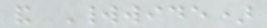and Worldwide)
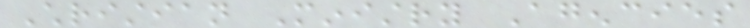Christian Ministry Agencies
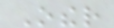Other
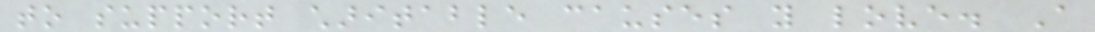to support charitable causes you love. A
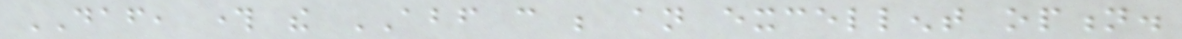DAF, through the ABF can be an excellent option.
